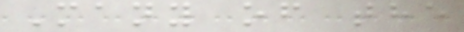Many of the
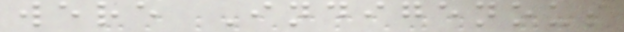were Indigenous
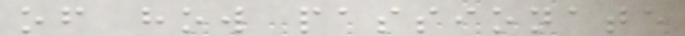of how passionate
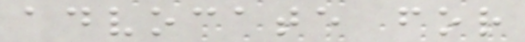advocate for
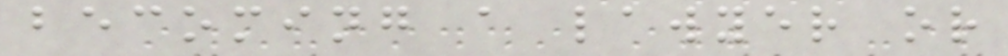becoming a lawyer or
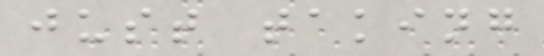just taking
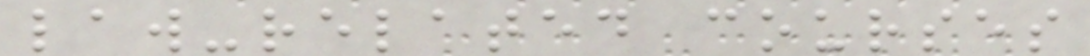law-related courses
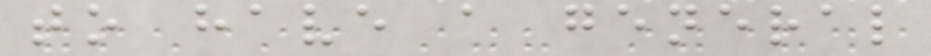to have a general
